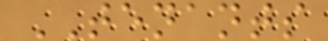TENANTS
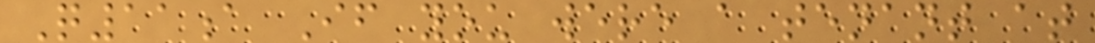Q11a If you were a tenant at
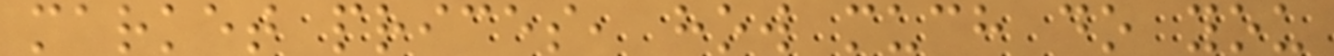market prices, how much do you
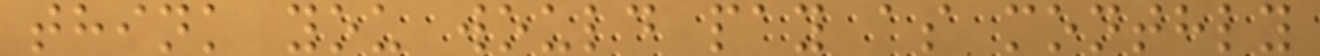think you would pay as monthly
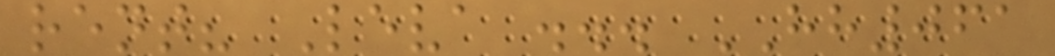rent? Leva ... HH061
